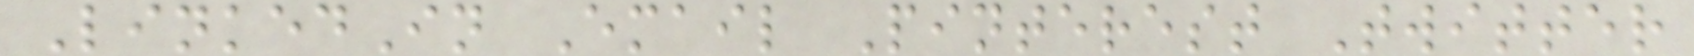LinkedIn Email Pinterest Twitter
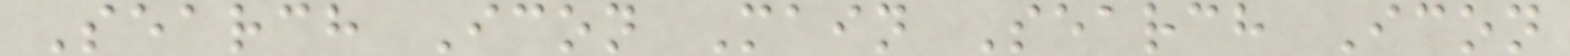Search Icon Main Search Icon
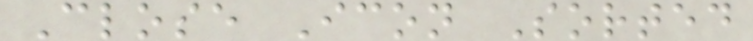Close Icon Sorted
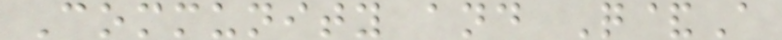Community and Q&A
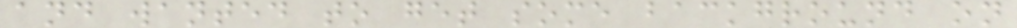and wanted to get some background on
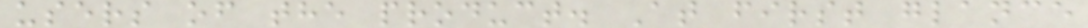users of the product. At first glance
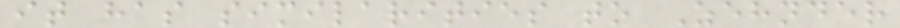it has similarities to Zehnder
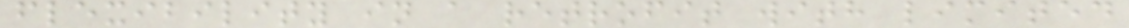flexibility in a retrofit with limited
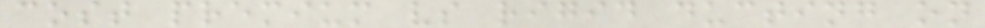cost premium vs rigid ducting on
